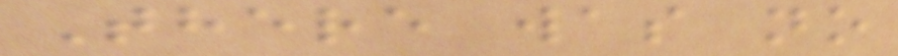There was no
